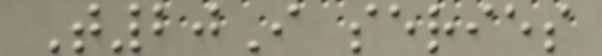T20I series
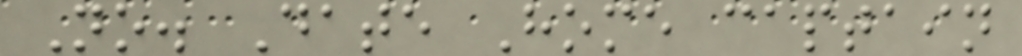No. Date Home captain
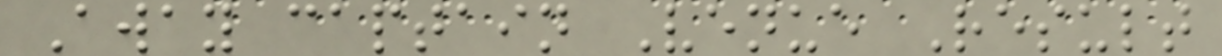Away captain Venue Result
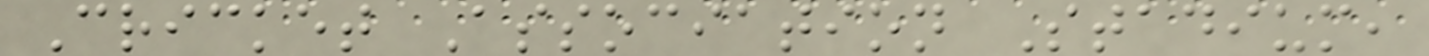Cricket Association Stadium,
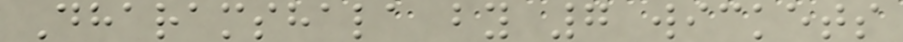Dharamshala by 7 wickets
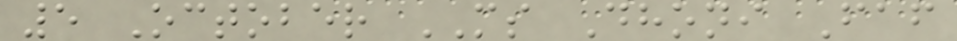5 October MS Dhoni Faf
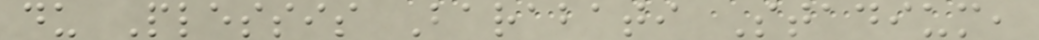du Plessis Barabati Stadium,
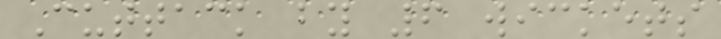Cuttack by 6 wickets
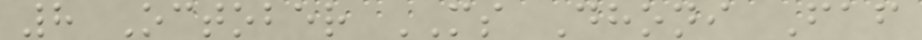8 October MS Dhoni Faf
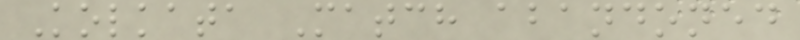Kolkata Match abandoned
